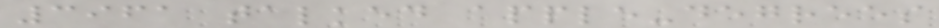3961 talked apple-degrees
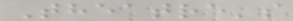Theatre's
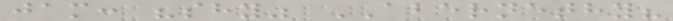jam: "shy" ABERNETHY?
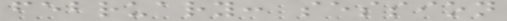february: session
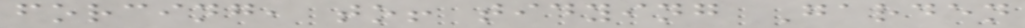forcing, to! tidying Garden
